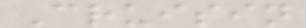Cruisin
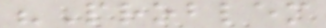"Problem
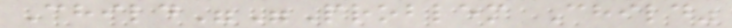Child""Problem Child"
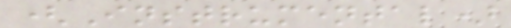(Instrumental)
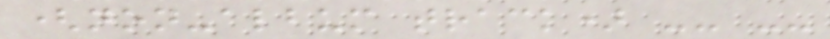(non-album track) -- --
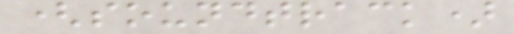(soundtrack)
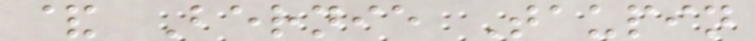& Bernie Taupin
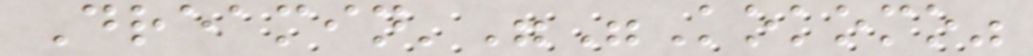Dreamin'""Kokomo"
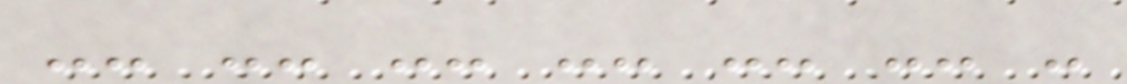-- -- -- -- -- -- -
